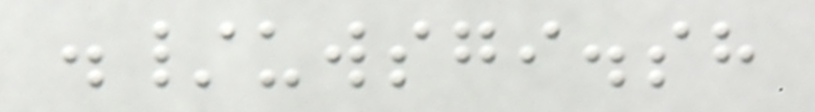./uwsgi.sh
